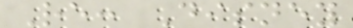Re: Disney
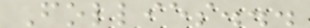Follies...
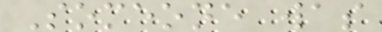Someone was
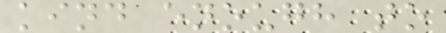kind enough to
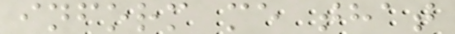inform me that
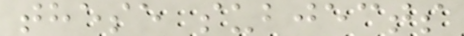these subjects
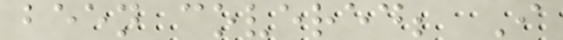been covered; I
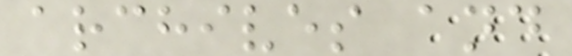archives and
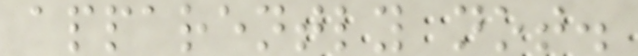apparently not.
